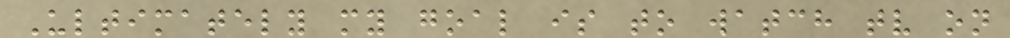Ultimately my goal is to watch tv on
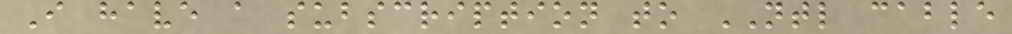I have a subscription to NTL cable
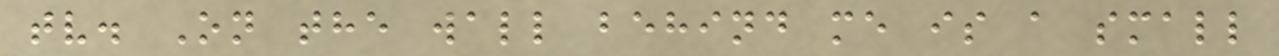tv. On the wall behind me is a small
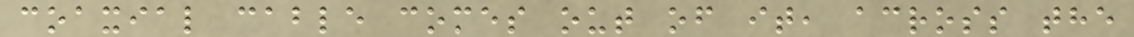coaxial cable comes out of it, across the
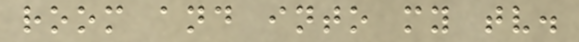room and into my tv.
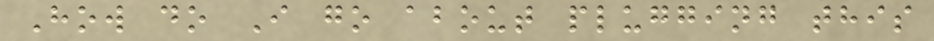How do I go about plugging this
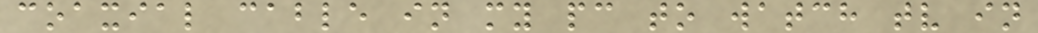coaxial cable in my pc to watch tv in
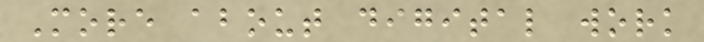More about digital work
